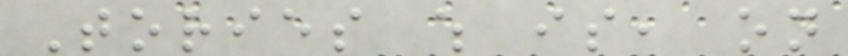Tories which is, on
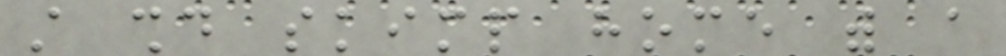still should skimp home with a
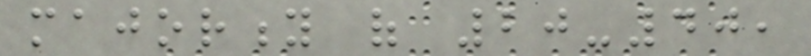majority of 20-40,
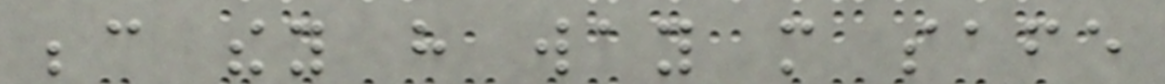because they have way more safe
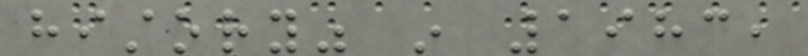history" in 1983,
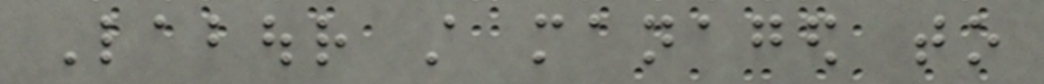Labour still managed to
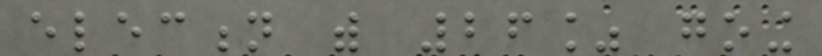election with 26% going
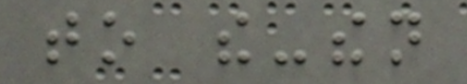to the-then
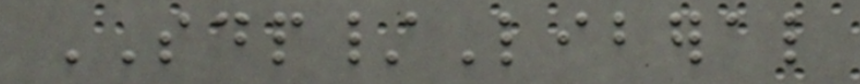SDP/Liberal
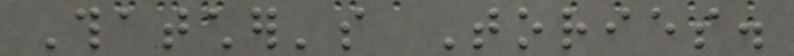Thatcher's Tories.
